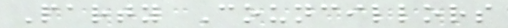Party Councillors
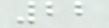22
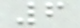6
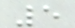5
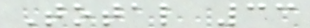Total 33
